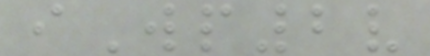iWp2v
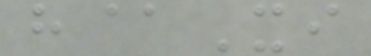h@Xi
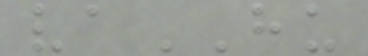vaHU
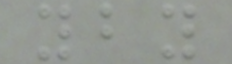yby
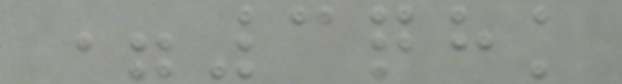=3qhk
